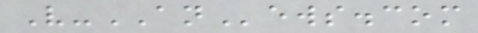V-ANews.com
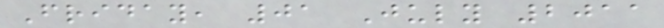Friday, 01 July 2011
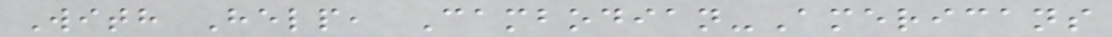With Help, Cambodian-Americans
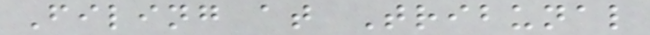Filing at Tribunal
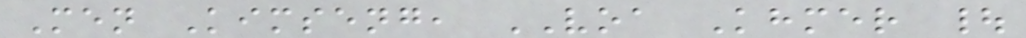Men Kimseng, VOA Khmer |
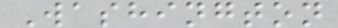Washington
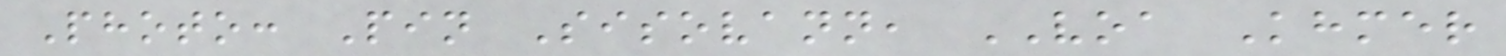Photo: Pin Sisovann, VOA Khmer
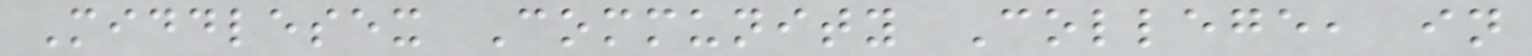Middlesex Community College, in
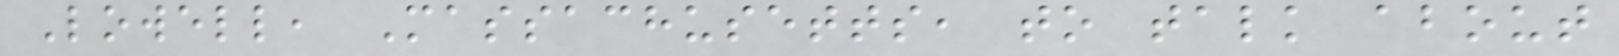Lowell, Massachusetts, to talk about
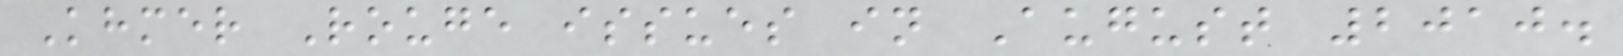Khmer Rouge issues in August 2010.
